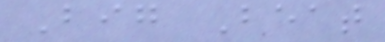Big Beat
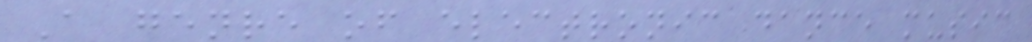A genre of electronic dance music
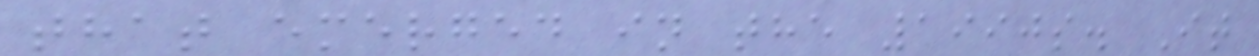that emerged in the 1990s. It
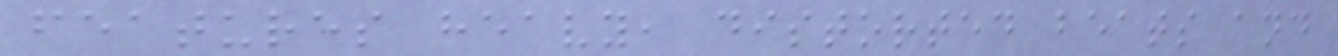features heavy, distorted beats and
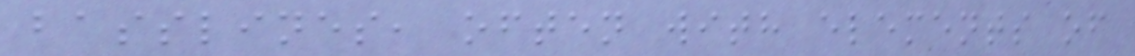basslines, often with elements of
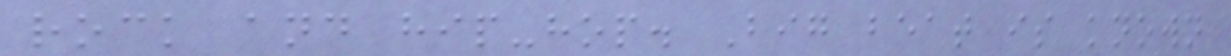rock and hip-hop. Big beat is known
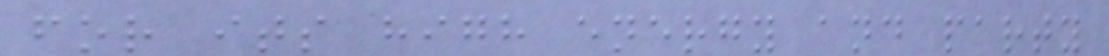for its high energy and party
